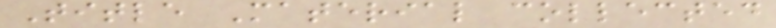Title Material collected
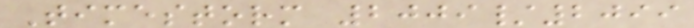Timestorm 2009/2099
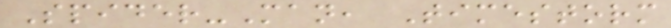Spider-Man, Timestorm
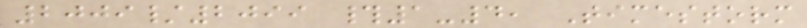2009/2099 #1-4, Timestorm
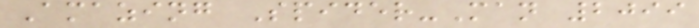Amazing Spider-Man 2099
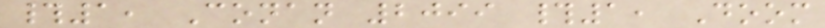#1, Conan 2099 #1, Doom
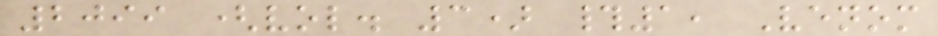2099 (vol. 3) #1, Venom
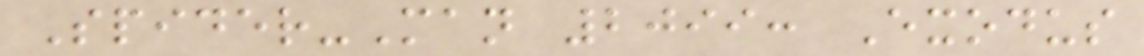Spider-Man 2099: Exodus
